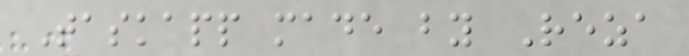Taskapp made by Reza
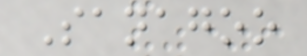Sanagoo
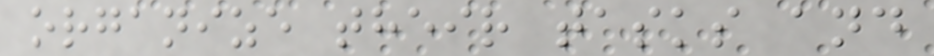organize their tasks and
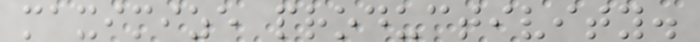maximize productivity.
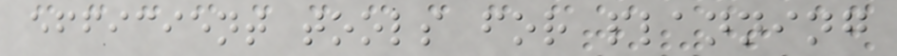efficient tools for planning
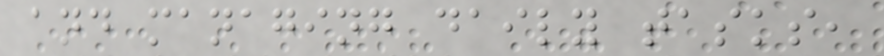and managing daily tasks,
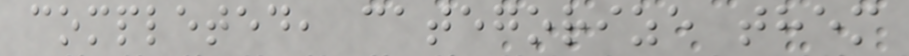completed, categorize them
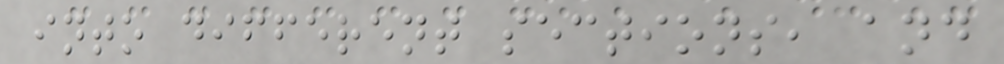into different sections, and
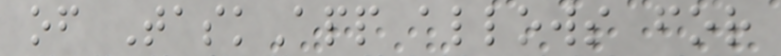of TaskApp allows for
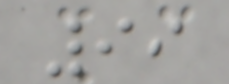99
